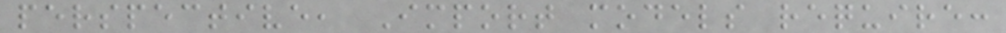perspective, Import models require:
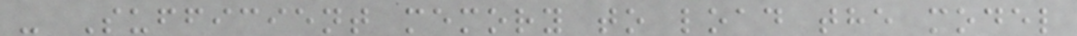- Sufficient memory to load the model
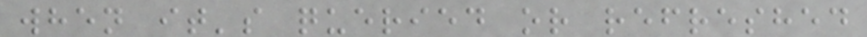when it's queried or refreshed
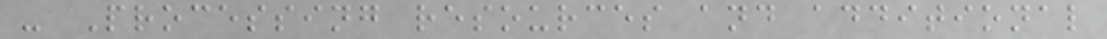- Processing resources and additional
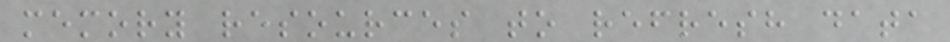memory resources to refresh data
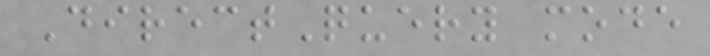DirectQuery mode
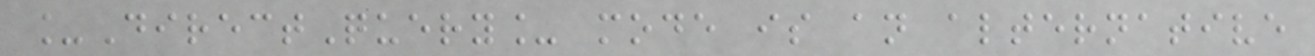_DirectQuery_ mode is an alternative
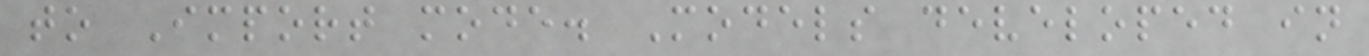to Import mode. Models developed in
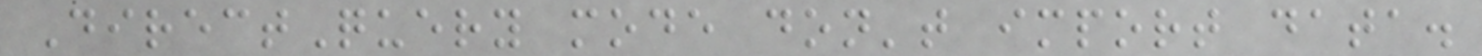DirectQuery mode don't import data.
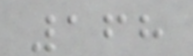168
